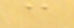@
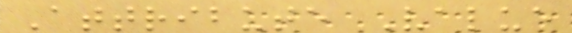Attribute Value
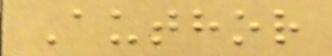Author
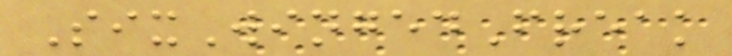SixWingedFreak
